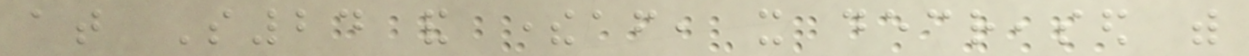at S24 and thereafter, it decreased with
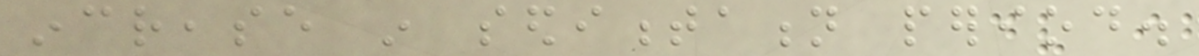increase in sedimentation period.
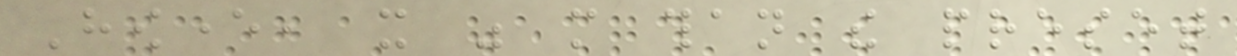However, it was more than the preset
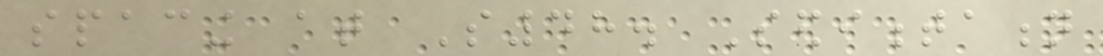spacing at S48. Sedimentation
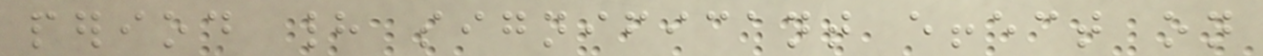period had significant effect on
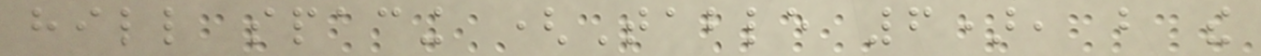hill spacing (Table 6), but the
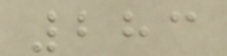283
